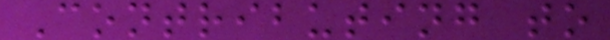Contributing to
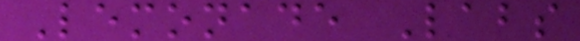Lemonade Labs
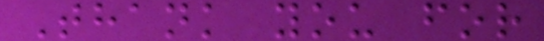Thank you for
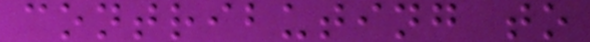contributing to
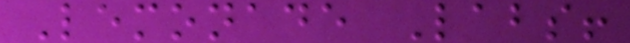Lemonade Labs!
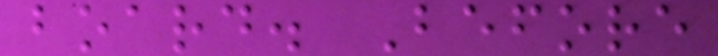board. Before
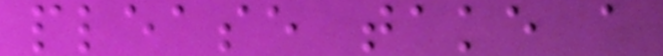please take a
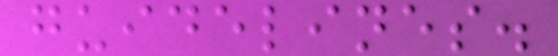guidelines.
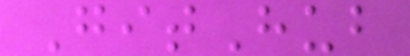GitHub
